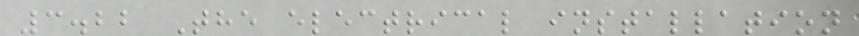3.22 The electrical installation
